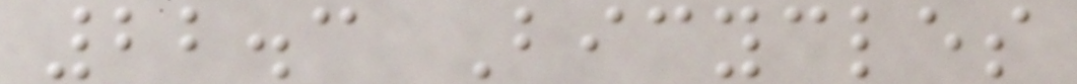22.3 Bicycles
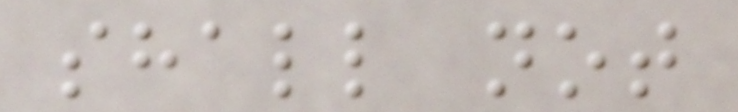shall not
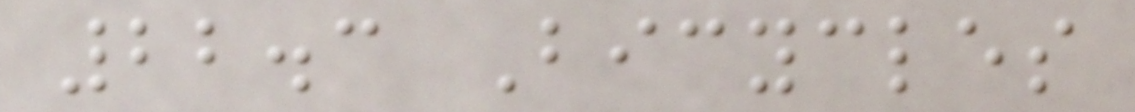22.3 Bicycles
